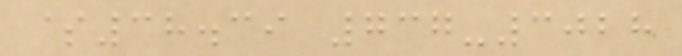$38.39 737-3028
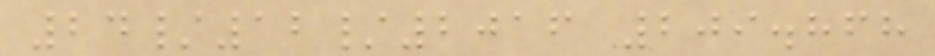24/12/2016 209.868
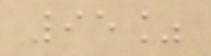95%
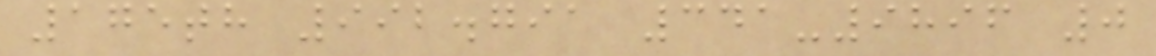175th 992.791 341-9896 0
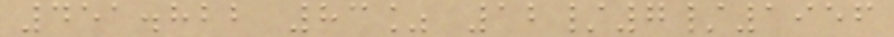451.822 83% 12/7/1956
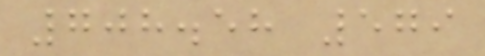708.58 579
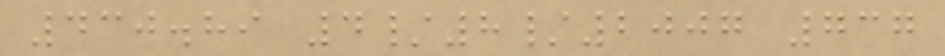430.89 4/8/2007 737
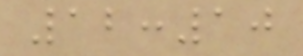12:10
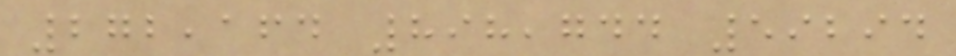272,164 898,744 59294
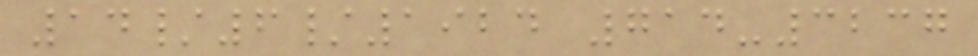14/6/1924 714-3237
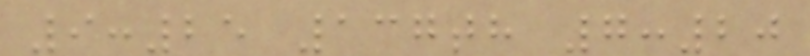9:25 137th 7:20
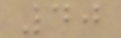40
